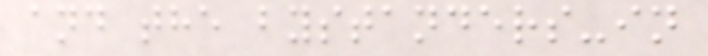and the bystanders-in
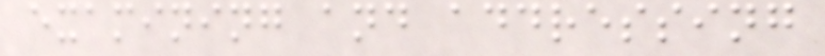examining and addressing
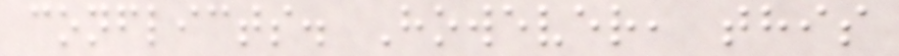conflicts. However, this
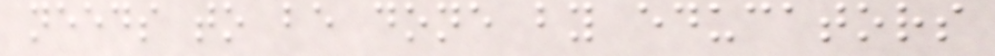needs to be done by educators
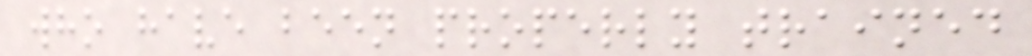who have been properly trained
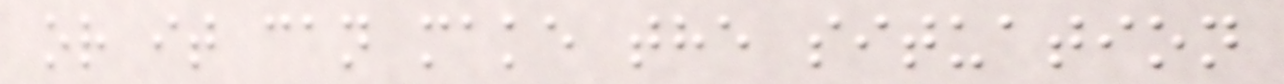or it can make the situation
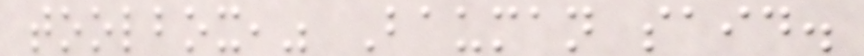toolbox," Bauman said.
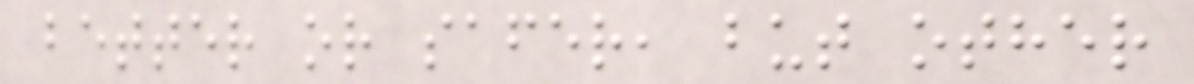better or safer, but other
